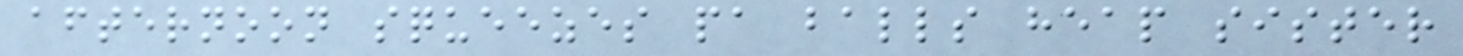afternoon squeezes pa balls heap sister
